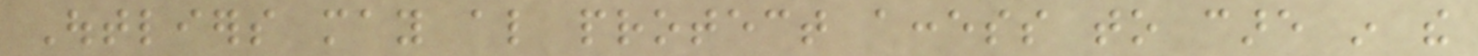Outliers may also protect access to care in the
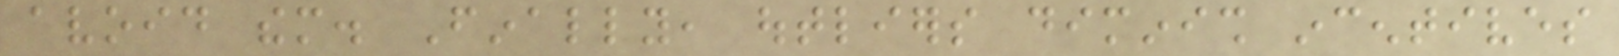avoid them. Finally, outliers diminish incentives
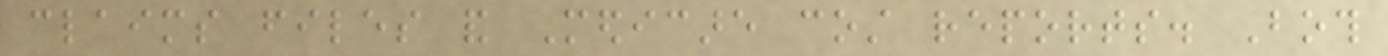claims files and Medicare cost reports. Both
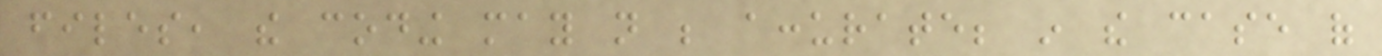files, the coding may not be accurate; in the case of
